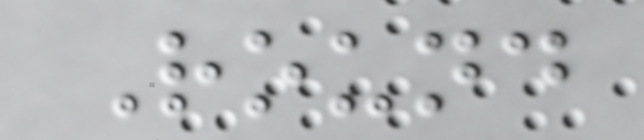Round
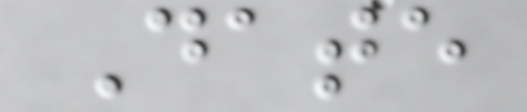Date
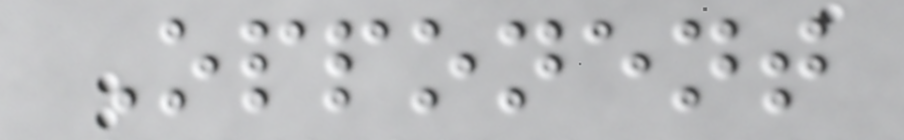Opponent
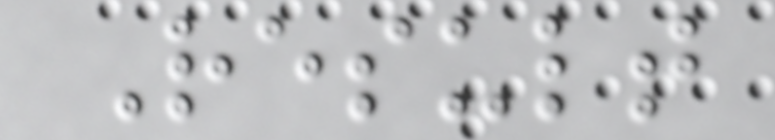Result
